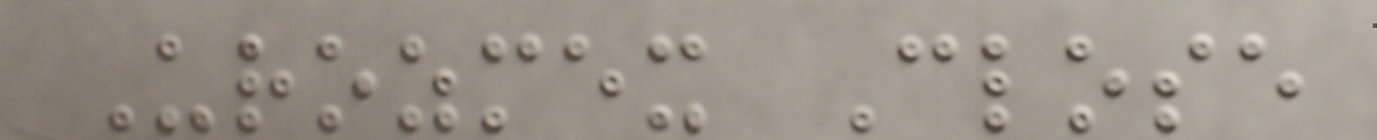Urozmex Close
